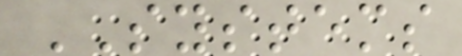SYSTEMS
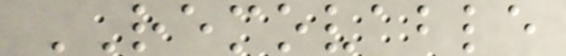REMOVABLE
